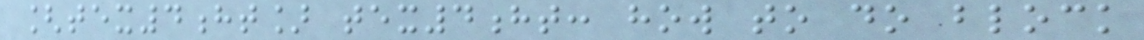[tex4ht] tex4ht: how to do block
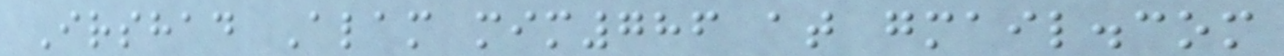Irshad Alam mim786 at gmail.com
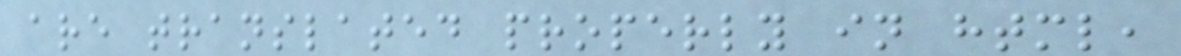are translated properly in html,
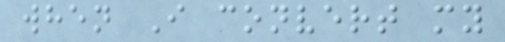when I convert my
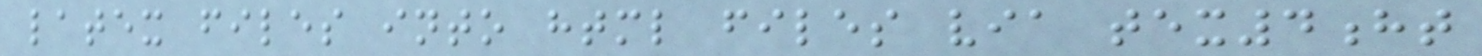latex files into html files via tex4ht
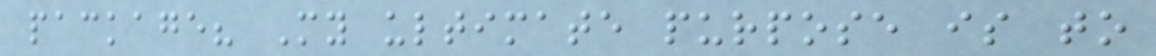package? My ultimate purpose is to
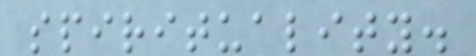spirituality.
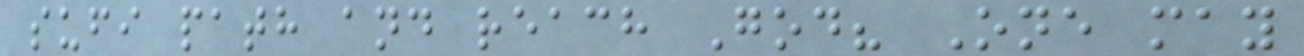sufi path and reach God? One may
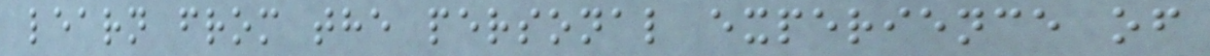learn from the personal experience of
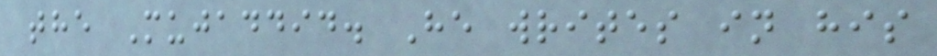the Mujaddid. He writes in his
